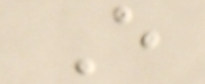E
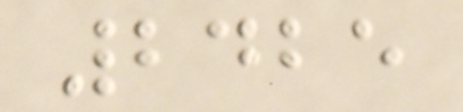2425
